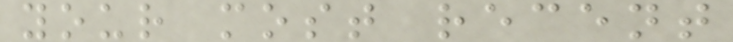your most recent
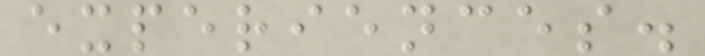experiences.
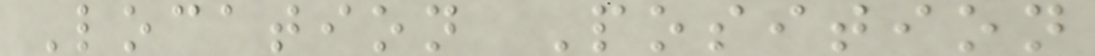Location Position
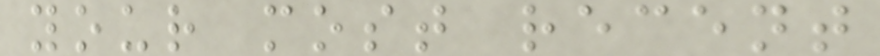your most recent
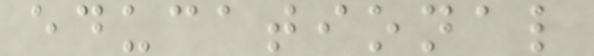educational
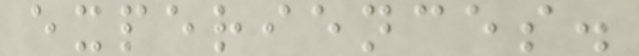experiences.
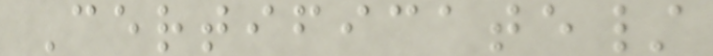Certificate/
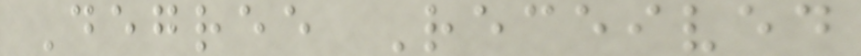Degree Received
